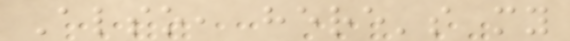Also, here's my
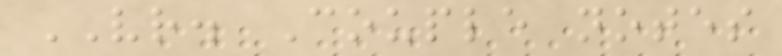VR. Couple notes
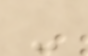-
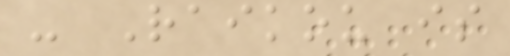- Raikou is
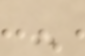-
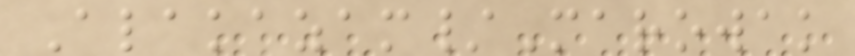Alakazam/Marowak
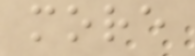more
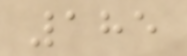185
